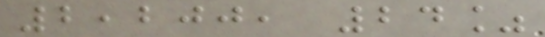2,200, 24%
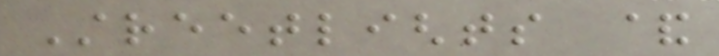Streetlights &
